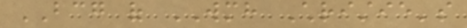BCG of WMH Christie's
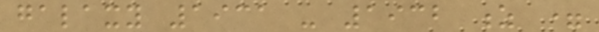galaxy 1931 - 1932 z =
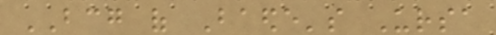BCG of Baede's Ursa
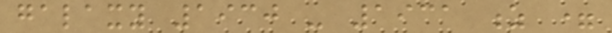galaxy 1930 - 1931 z =
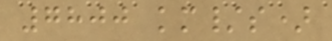7800 km/s)
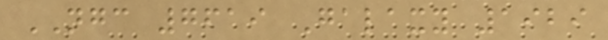NGC 7619 Galaxy 1929
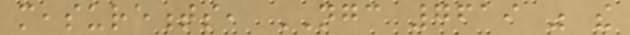measurements, NGC 7619 was the
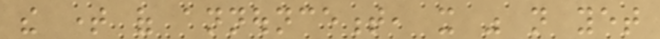the time of announcement, it was not yet
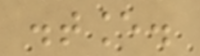distance.
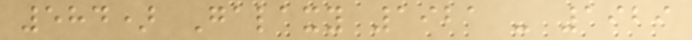584) Galaxy 1921 - 1929
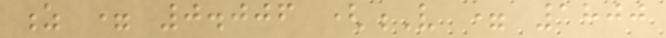z = 0.006 (V = 1800
